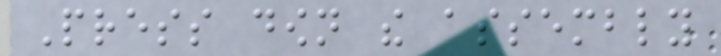Press down the assembly
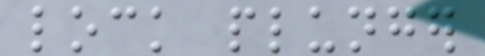lock plunger
